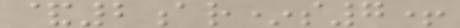&2ar*s7+
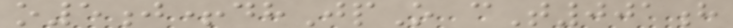o5j+dhJpO cT001h
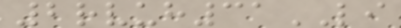2rvuh31LI
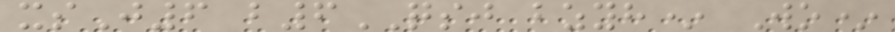xsJ6 b6QSJ bzyh* Wo*
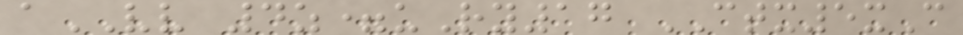aVV 4z=uRy17 CTX5xC
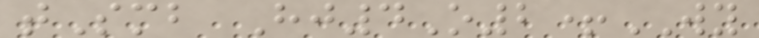tSmb Hj4O2+WY
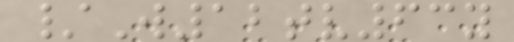/W12tv63y
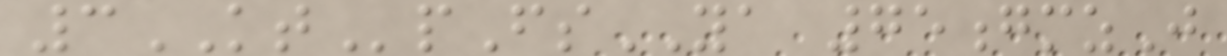3KTpFsYA 75gmzJ
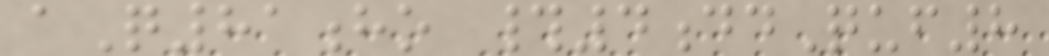aQ81ho #4ddQuf8
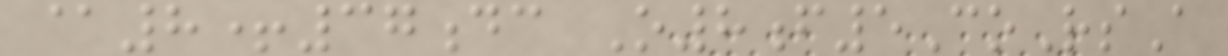@8+37dc O8f5CoRsA
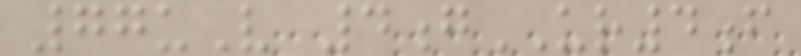77uV 4gUR4f
